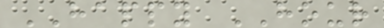HAPPY HOUR
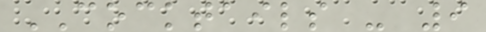COCKTAILS - 9
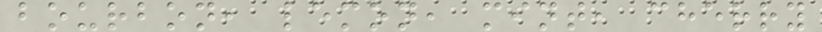bourbon, lemon, mint, cherry
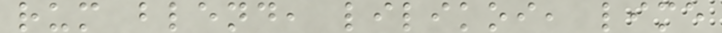rum blend, lilikoi, lime
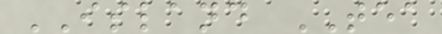ISLAND TEA
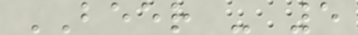BEER - 5
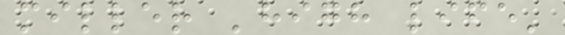miller 'high life'
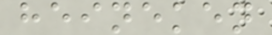heineken
